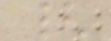{
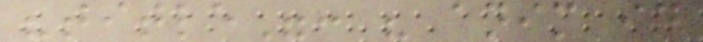"title": " anim id
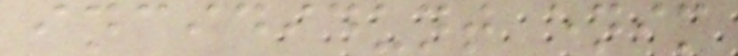incididunt enim
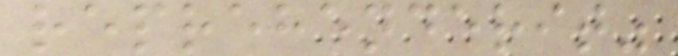reprehenderit"
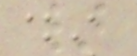}
